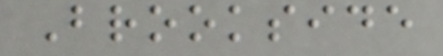Brookside
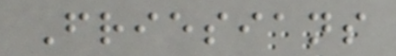Friesians
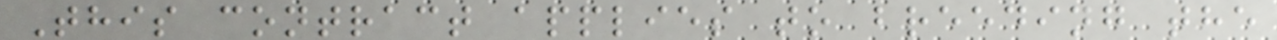This contract applies to breeding the
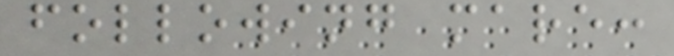following mare:
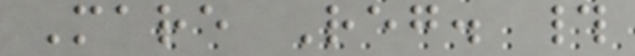Mare Reg. #
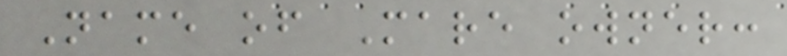Name of Mare owner:
